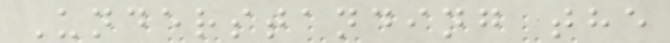Understanding the
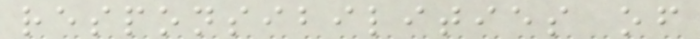responsibilities of
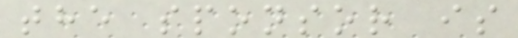the sponsor is
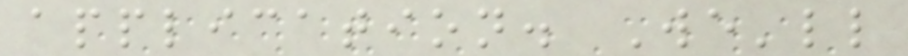application. We'll
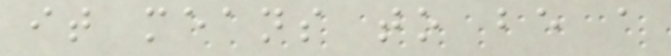it means to be a
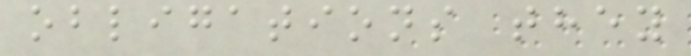obligations they
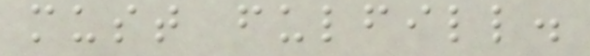must fulfill.
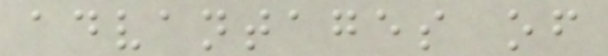advantages of
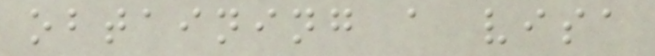obtaining a visa
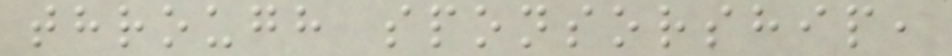through sponsorship,
